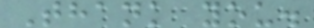Thank you.
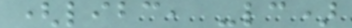(libc, -lc)
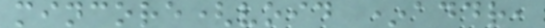mincore(void *addr,
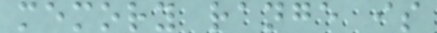memory range is
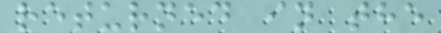returned in the
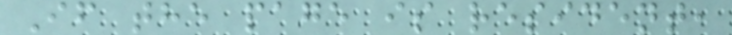If the page is resident,
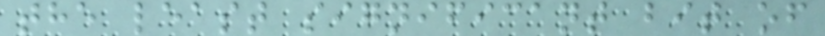the least significant bit of
